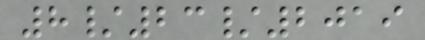8/23/2019
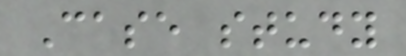Case study
